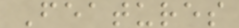Features
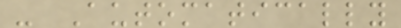- Automatically
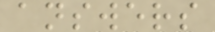answers
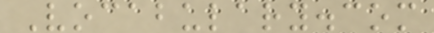Vocabulary.com
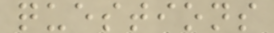questions
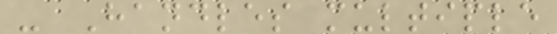- Handles multiple
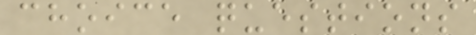choice questions
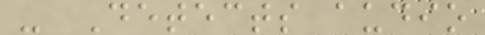- Detects audio
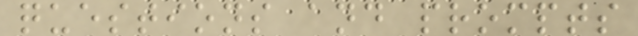questions and prompts
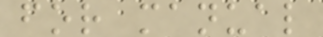for manual
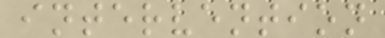intervention
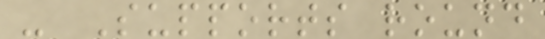- Supports round
